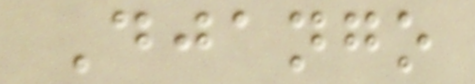Django
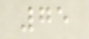75
